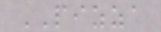PIZZA
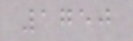1750
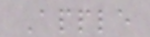Apple
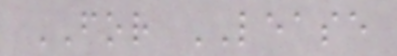FOR LEASE
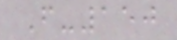F-150
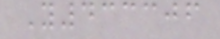Y433306
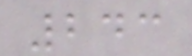243
